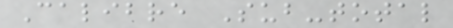Calibre Sub-total
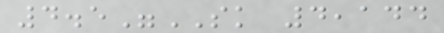4.5"SK 4,144
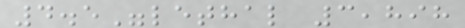4.5"lethal 3,898
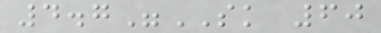4.7"SK 60
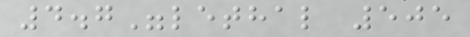4.7"lethal 505
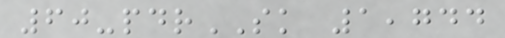60-pdrSK 1,744
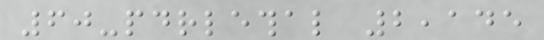60-pdrlethal 2,145
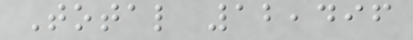Total 12,496
